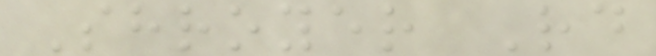Shroyer Rd
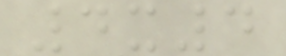4x4
